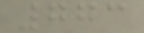773
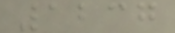1237
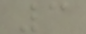3
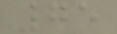75
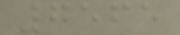7565
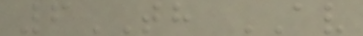6TH AV
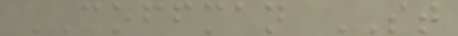COFFMAN ST
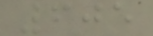605
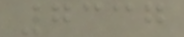7337
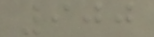900
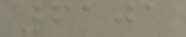6101
